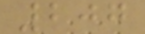207
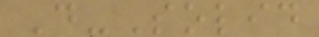D-Solid
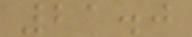21.0
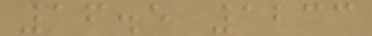16.5 1233
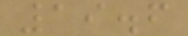19.6
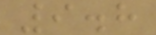9.8
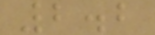2.2
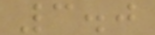3.0
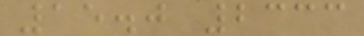15.0 2333
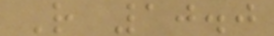R 10.0
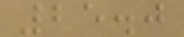25.0
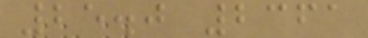25.0 2361
